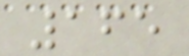165
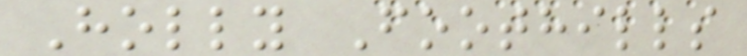Holly Foothills
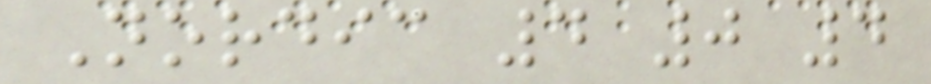Nordic 4 0 4
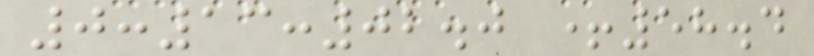0:13:02.0 +58.4
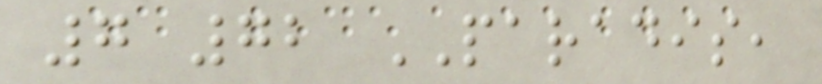7 72 PARADIS,
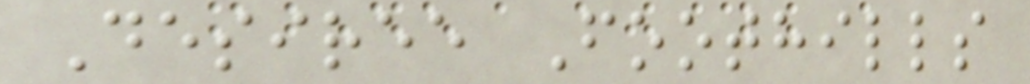Desiree Foothills
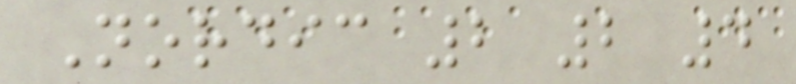Nordic 2 2 4
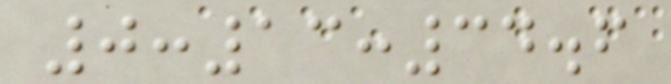0:13:34.6
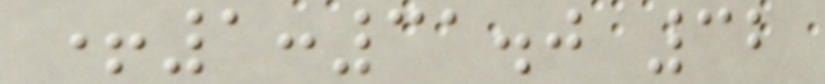+1:31.0 32
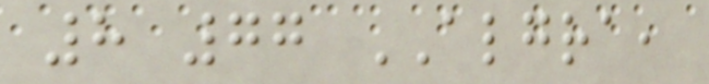8 77 ALGRA,
